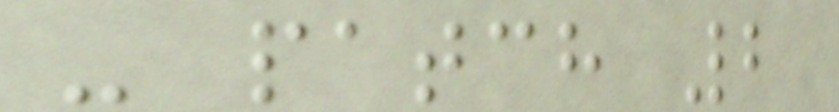- patch 2
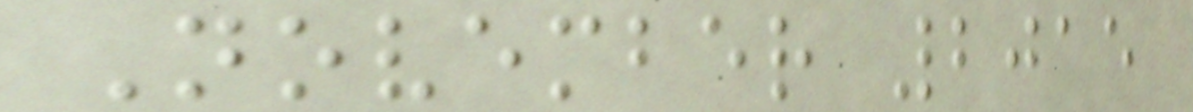November 2015
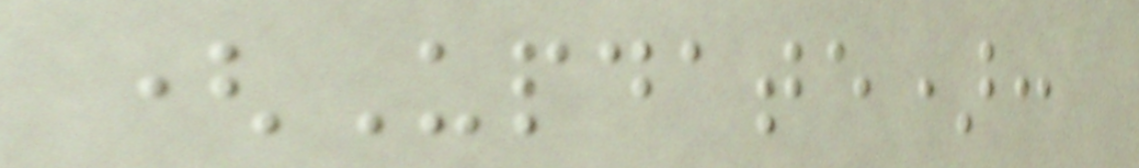(Update):
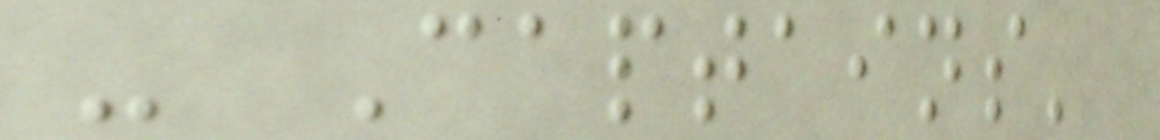- Captains'
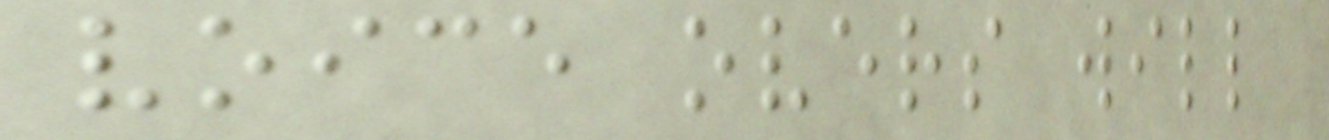voice overs will
